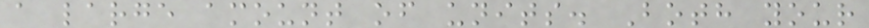a large amount of units. Both your
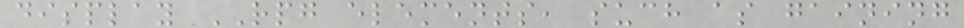display RPG elements, such as gaining
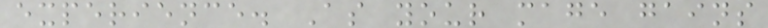experience. As your mage gains
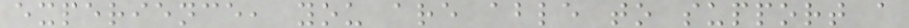experience, you are able to support a
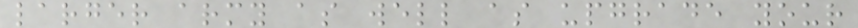larger army as well as upgrade your
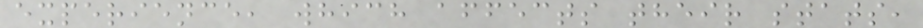experience, which affects their stats,
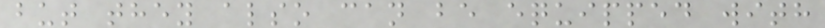but they also can be equipped with
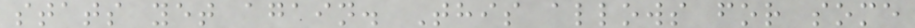stats yet again. This allows for some
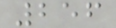256
